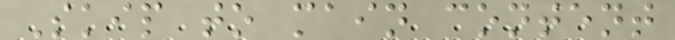Skip to main content
